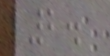2.
